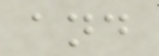and
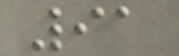91
